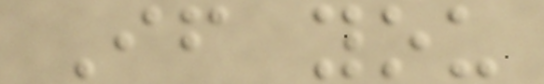If you
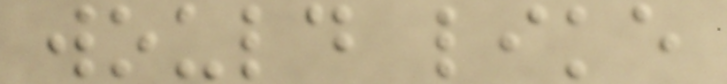would like
